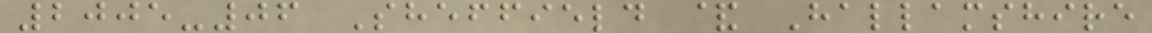2005-06 Sheffield & Hallamshire
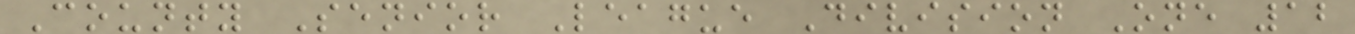County Senior League Division One 12
